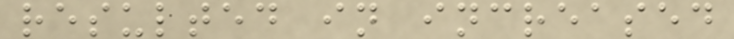resulted in increased
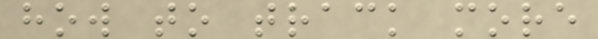how to track more
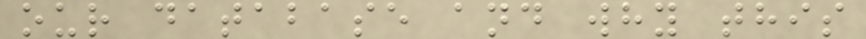our database and why this
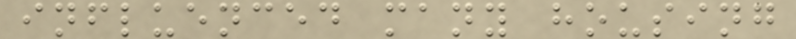influenced many housing
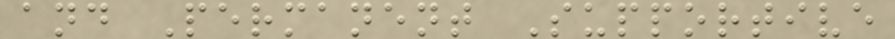and Permanent Supportive
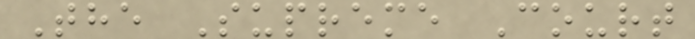The Supreme Court
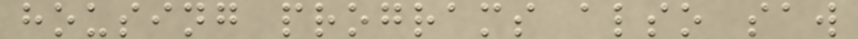housing programs also saw
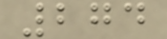274
